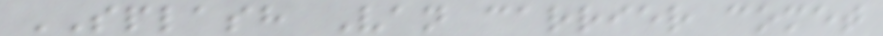SPLASH Van carrier comet
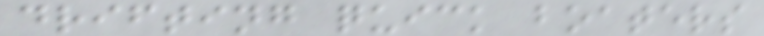drifting quick boaters
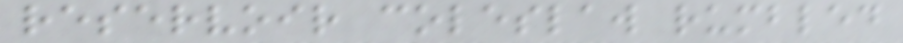reservoir coleslaw rumbled
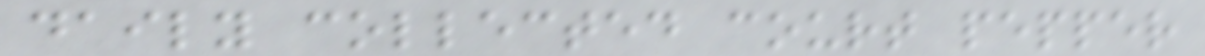daily collected court pepper
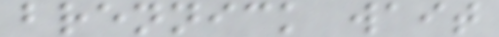brennick wait
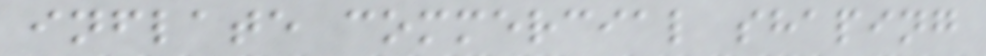inflate commercial shaping
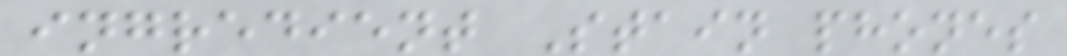ingredient Stain phones
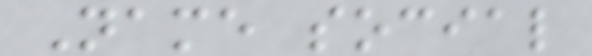Name social
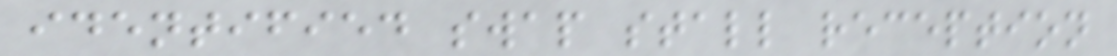identified swap stall reception
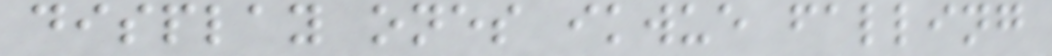display ones ikwue falling
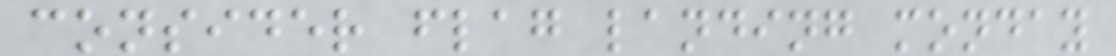consider flag landing monday
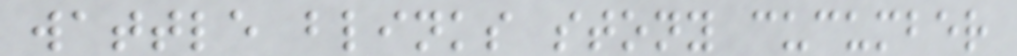wattle blinks stony cucumber
